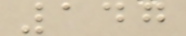147
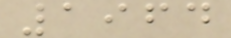1964
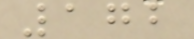172
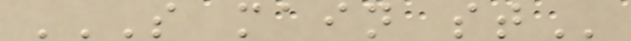S MAIN ST
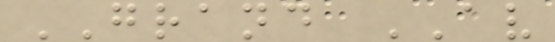GRAND AV
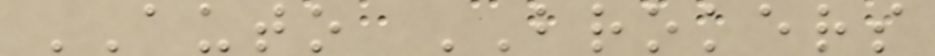AUTO BROKERS
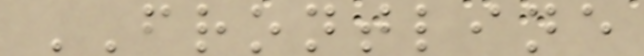FRONTLINE
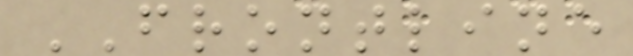FRONTLINE
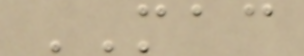MAC
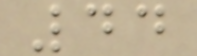44
